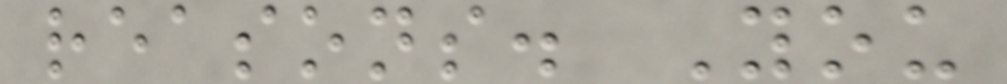reasons. You
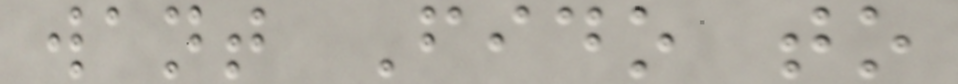want Fido to
